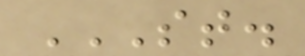ST.
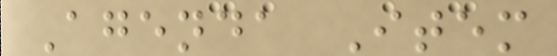Agenda Item
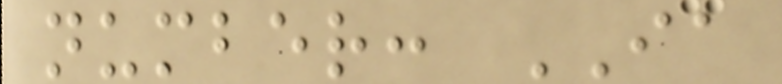number: IA
